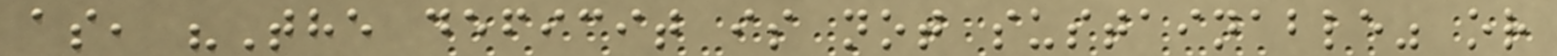as, "The deficit is not sustainable" or
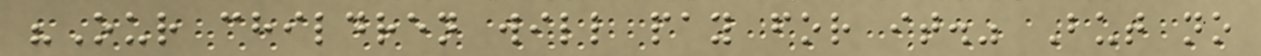"Our children will pay for it." But no
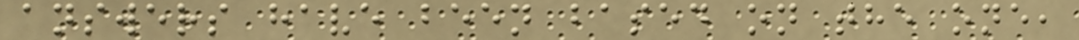answers have been based on the one,
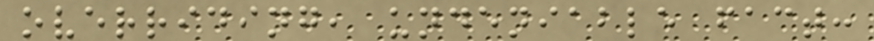overriding, undeniable fact:
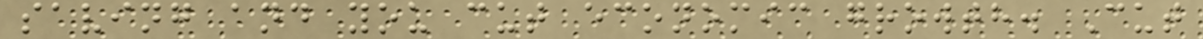saving and you cut economic growth. Cut
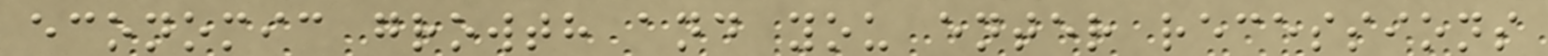economic growth and you enter recessions
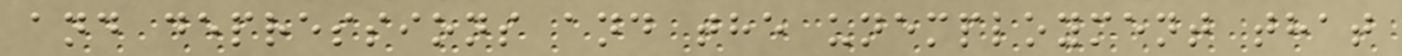and depressions and the unemployment that
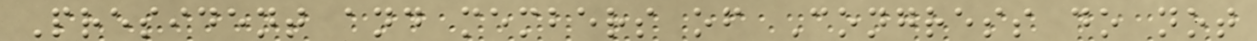President and members of Congress do not
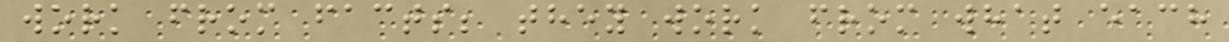work from facts; they work from what each
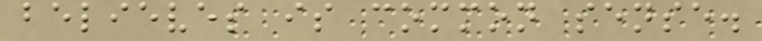believes is common sense.
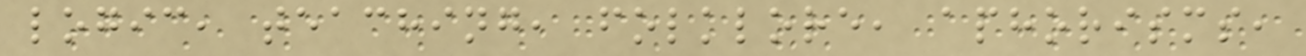logic, teaching, folklore, aphorisms,
